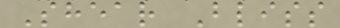Shear Bliss
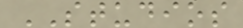STUDIOS
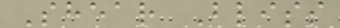Shear Bliss
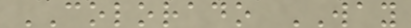COLORADO WAY
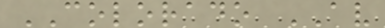COLORADO AV
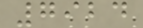7924
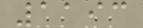1193
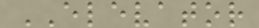ELEVATOR
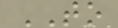TO
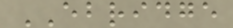EBRIDGE
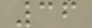36
